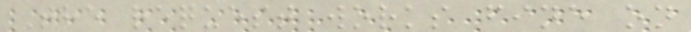The request works fine on
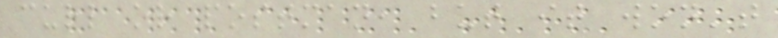curl or postman, but it won't
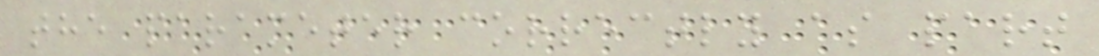the parameter correctly as part
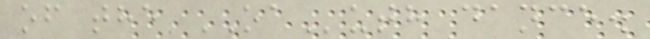of the OAuth dance.
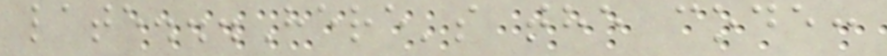late...Here's the code:
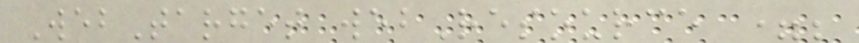WebTarget webResource =;
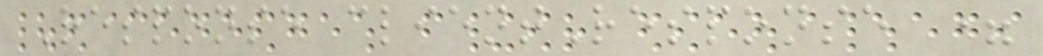Response clientResponse =
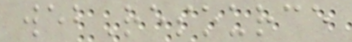webResource
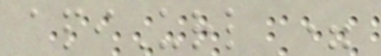apiUrl =
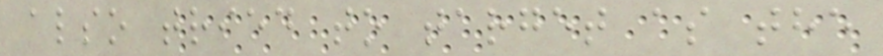also tried to target as the
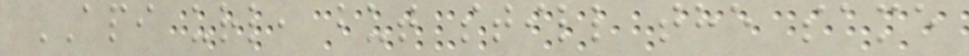API url, but still the same
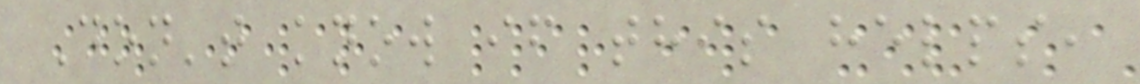Don't know if this helps,
